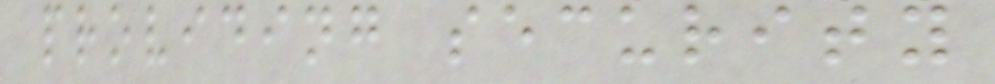providing security
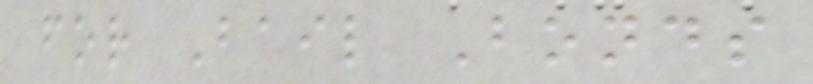for Bail Bonds
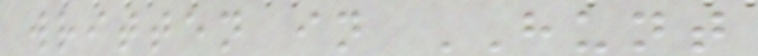written in HUNT
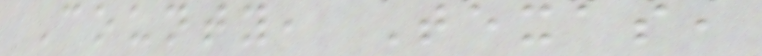County, Texas,
